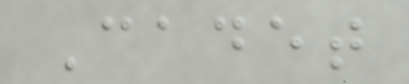Cadet
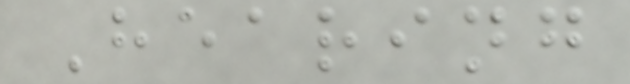Hearing
